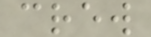crew
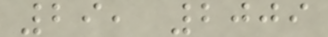29, 2009
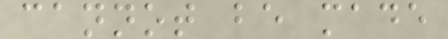cannot be made
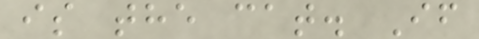is the cat. If
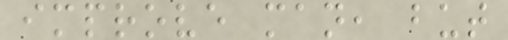improve man, but
